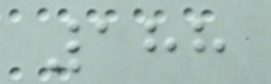188
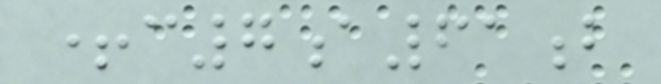+c7a61b
